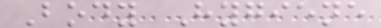Body Hygiene
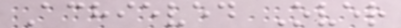Achieved Over
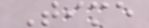Time
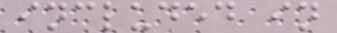included in
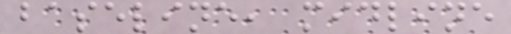baseline, midline
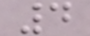4
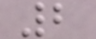2
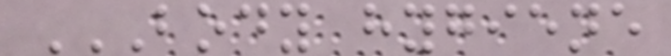BODY HYGIENE
